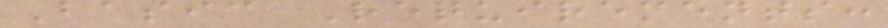Basic Requirements:
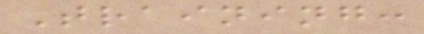Training:
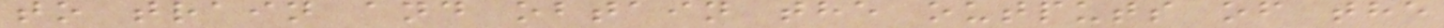to train and obtain the outputs of the
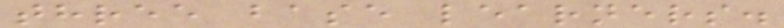three base learners.
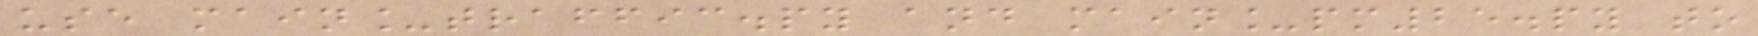use main_traffic.py and main_pm25.py to
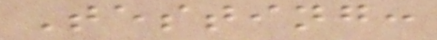Testing:
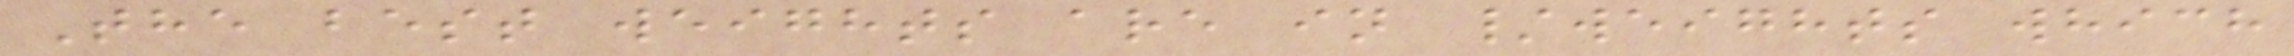The best weights are in /weights which
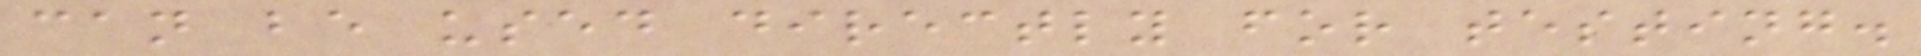can be used directly for testing.
